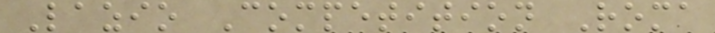Lazio Competition Roma
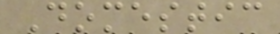Domestic
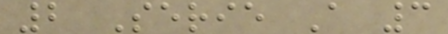2 Serie A 3
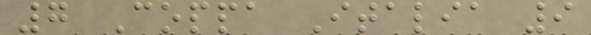7 Coppa Italia 9
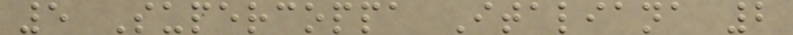5 Supercoppa Italiana 2
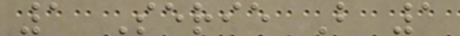1 Serie B 1
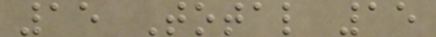15 Total 15
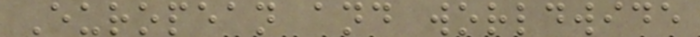European and worldwide
